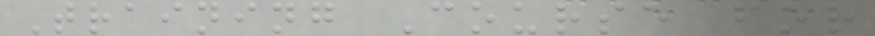Training Course for
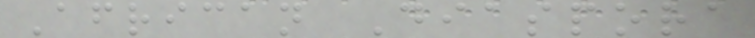African Diaspora
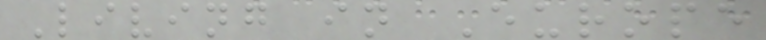Living in Europe
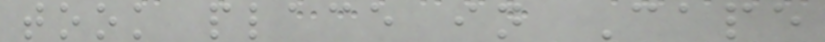took place in Cape
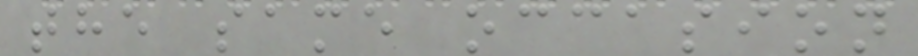the same occasion
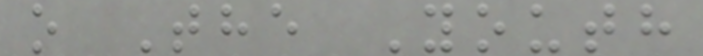o The Youth
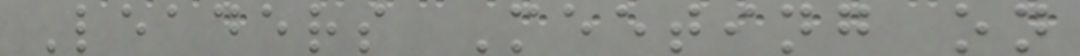Leaders Meeting on
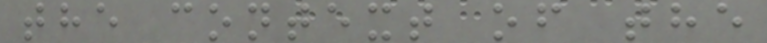the context of the
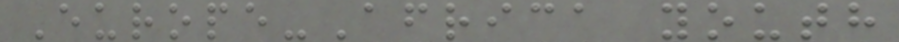Europe-Africa youth
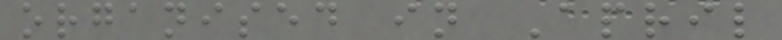organised in April
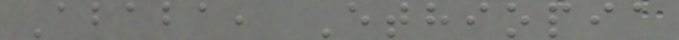Ababa, Ethiopia
